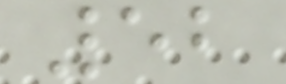52
